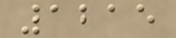1215
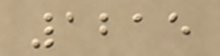1215
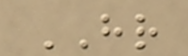HR
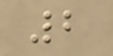2
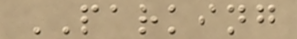PARKING
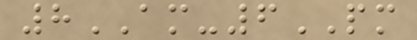8AM-6PM
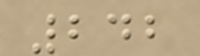242
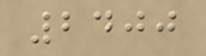2400
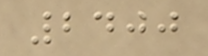2400
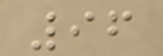96
